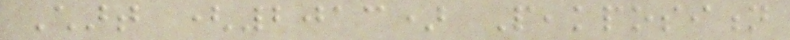Chart (2013) Peakposition
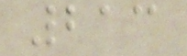213
